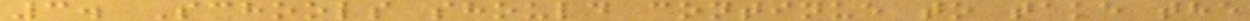3. Schools should continue to take the
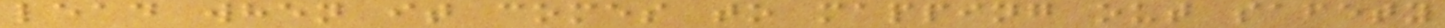lead when it comes to mapping out safety
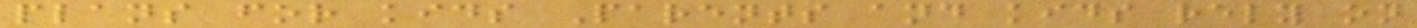plans for kids Parents and kids rely on
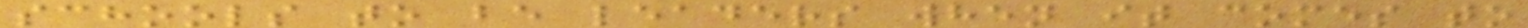schools to be leaders when it comes to
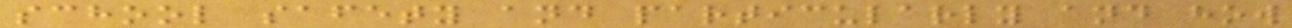school safety and particularly and how
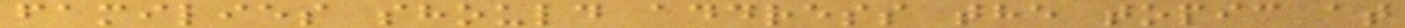families should address the topic at
